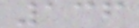136
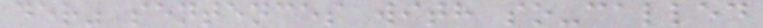der" sentences with so-called
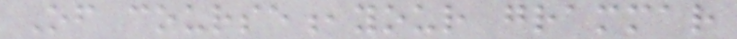Of course,your grammar
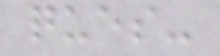ques-
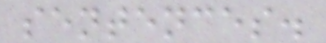sentences.
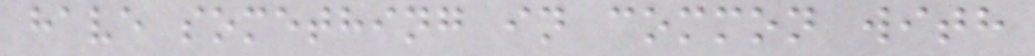have something in common with
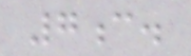7c.
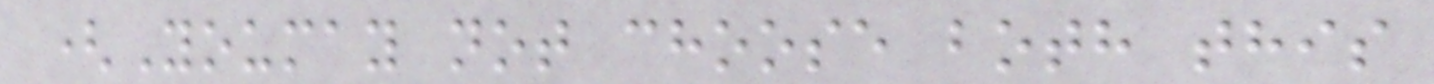(Youmay not choose both this
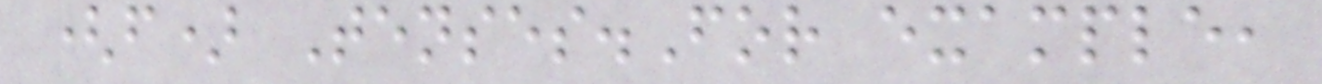(f) Tenses.For example,
